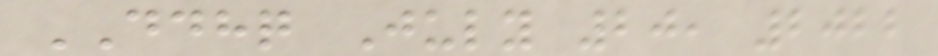DDHQ July 20, 2022
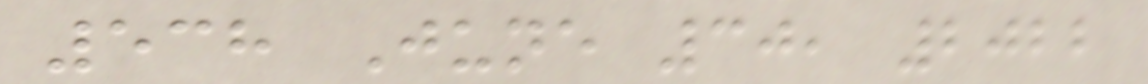538 June 30, 2022
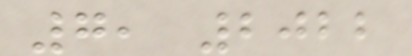7, 2022
